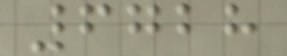6728
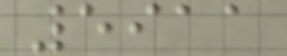5911
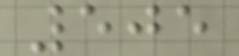505
